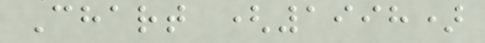Chart (1998)
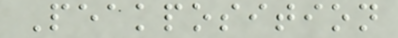Peakposition
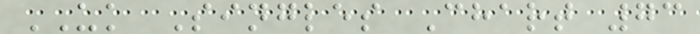UK Singles Chart 73
